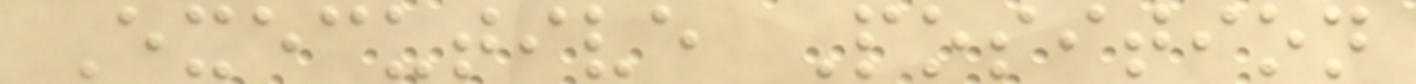Executive Position
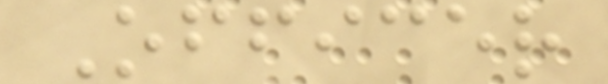Officer
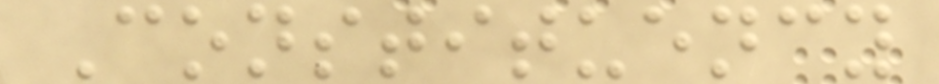Constituency
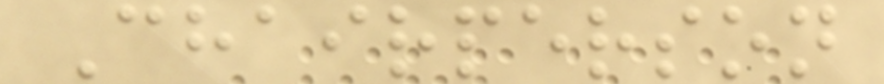Chairperson
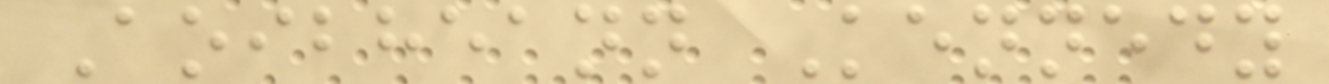Aoibheann Kennedy
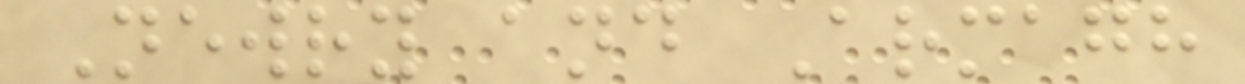Newry and Armagh
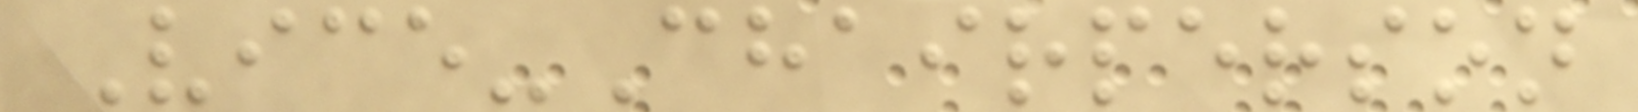Vice-Chairperson
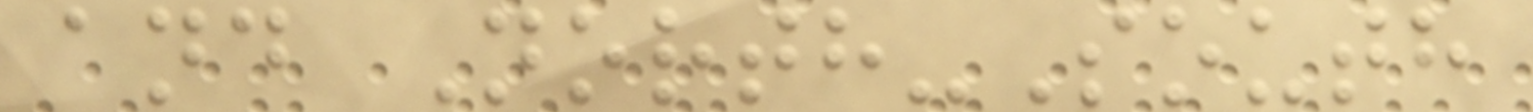and North-South
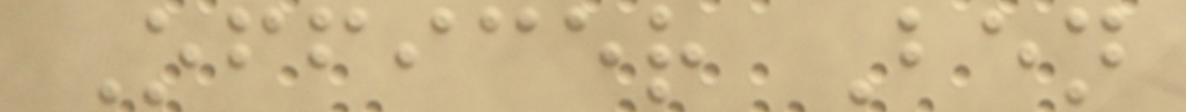Officer Ben
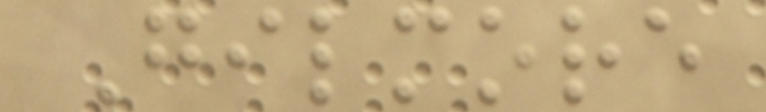Gilmore
